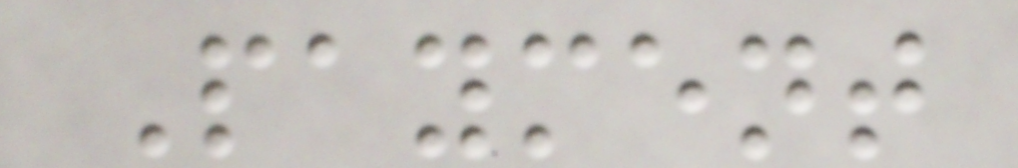Payment
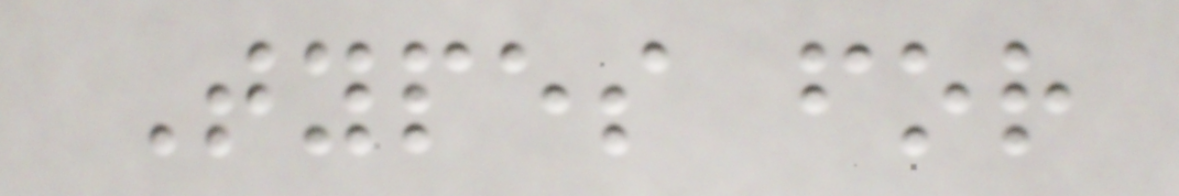Types for
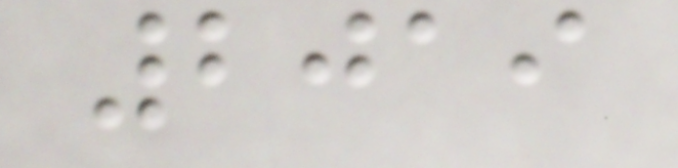2019
